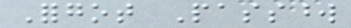Forgot Password
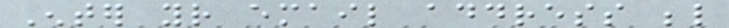Enter your email address below
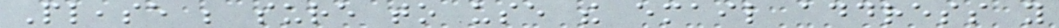Please be sure to use the email address you
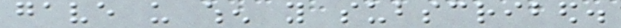gave us when you subscribed.
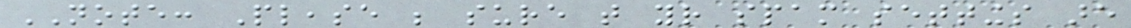NOTE: Please be sure that your spam settings are
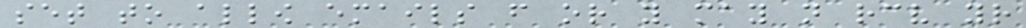set to allow emails from or you may not receive your
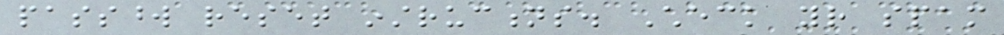password reset instructions. Check your spam
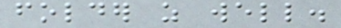folder as well.
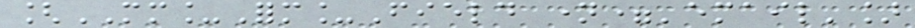[MM_Form_Field name='email']
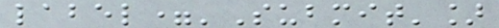label='Submit']
